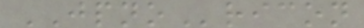JPNOricon
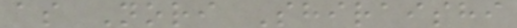as Nori Shiraishi
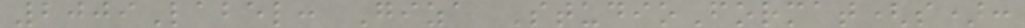2009Label: Giza StudioFormat(s):
